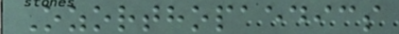Ozorthopaedics
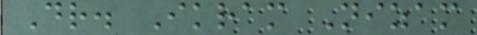Dr. Ikram Nizam
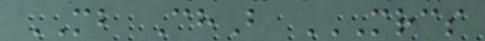MB ChB MRCS
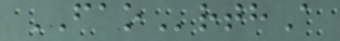FAOrthA
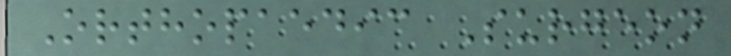Orthopaedic Surgeon
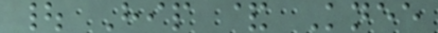| Hip & Knee
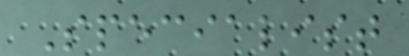Specialist
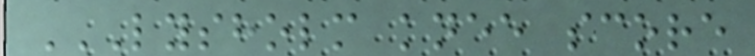LYSHOLM KNEE SCORE
